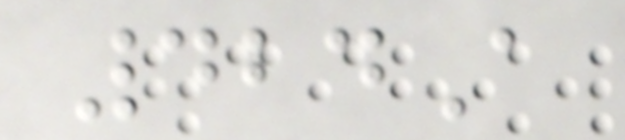424A
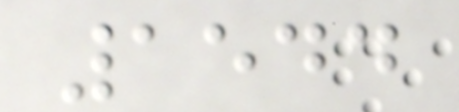1544
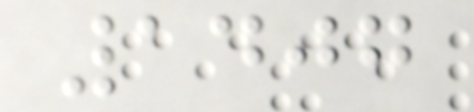1407
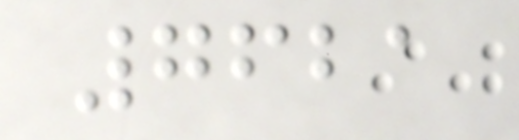7621
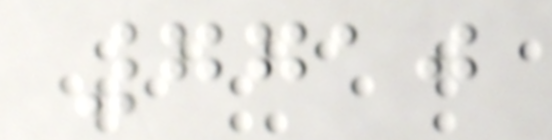7710
